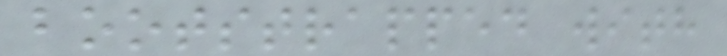bootstrapped with
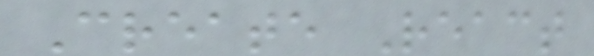Create React
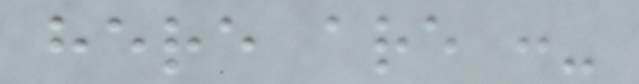here are :-
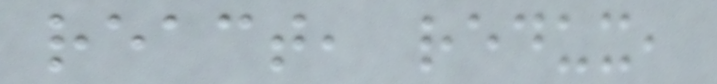react, redux,
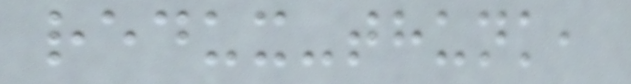redux-thunk,
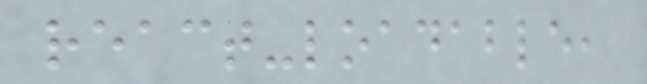react-loadable,
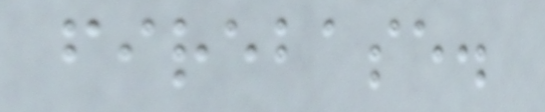firebase.
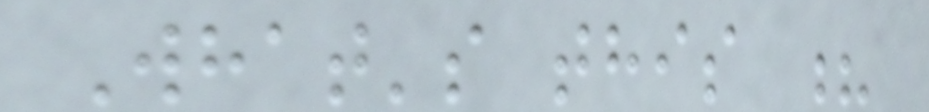What's this ?
